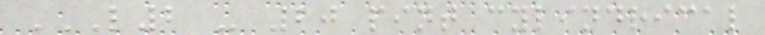L2 - 20 PINT CYLINDRICAL
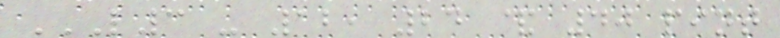L3 - 12, 24 & 40 PINT
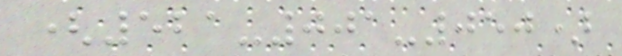(521-001-050)
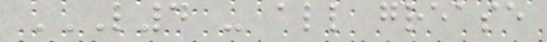L4 - ALL GREASE
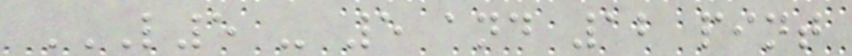L5 - 5 AND 12 PINT
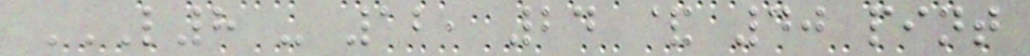L8 - 12, 24 & 40 PINT
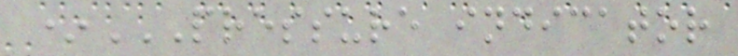*PRESSURE INDICATOR
